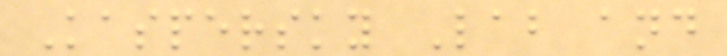Kaspersky Lab and
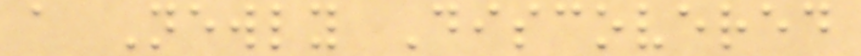a Newly Discovered
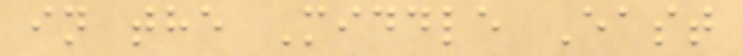in the Middle East
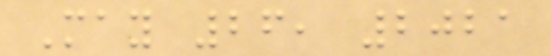May 26, 2021
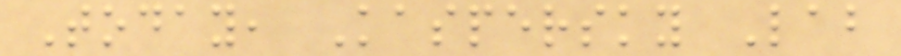Today, Kaspersky Lab
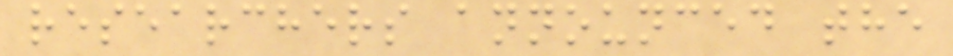researchers announced the
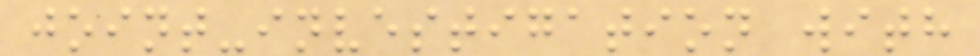joint-investigation with
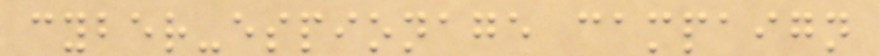cyber-espionage campaign
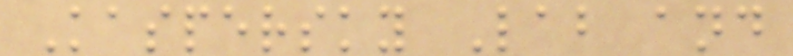Kaspersky Lab and
